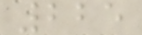225
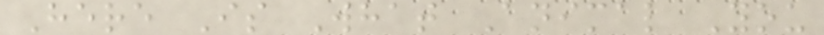Here Is What Animal You
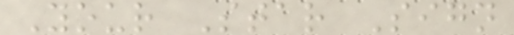Your Star Sign
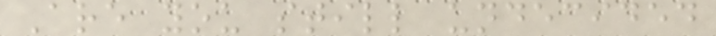Are you still undecided
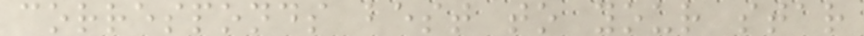corresponds best to your star
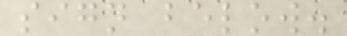sign below.
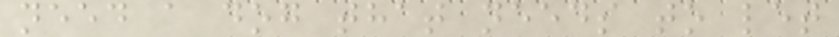need a dog that needs to let
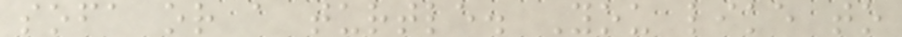sofa or a turtle. You like to
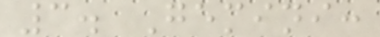3. Gemini:
